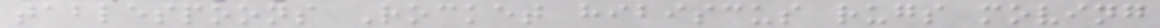tablespoons Rocket hibiscus rugs moving
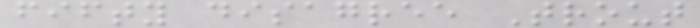fifty disagree Trout
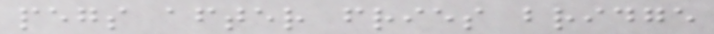pegs after fries bridge
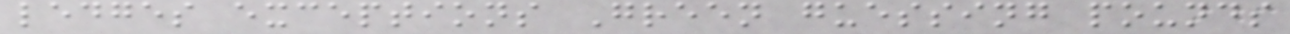ledges exceptions Green guessing pounds
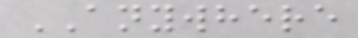ANYWHERE
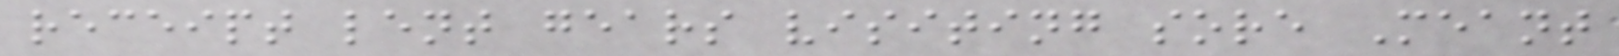receipt lent gears visiting sore Meant
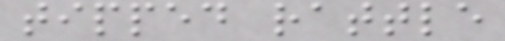tipped rattle
